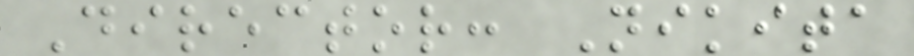Director: Nikita
